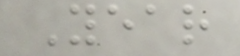Year
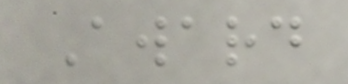Award
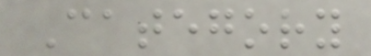Category
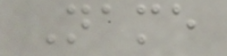Name
